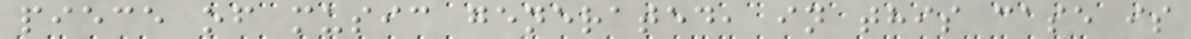piece of music generated, in this case is
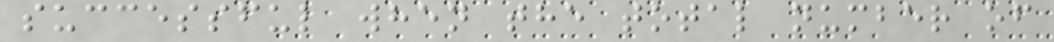successful when the total number of
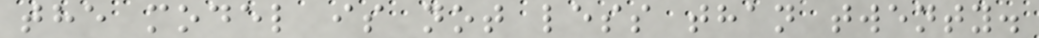the model is not less than twenty.
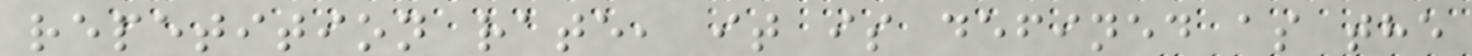repetition rate, it is defined as the
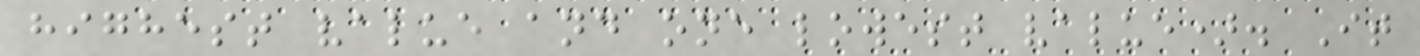highest value and one lowest value). It
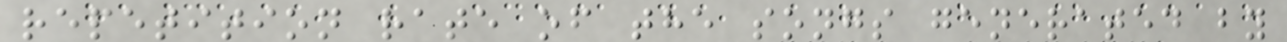repetition rate of the songs generated by
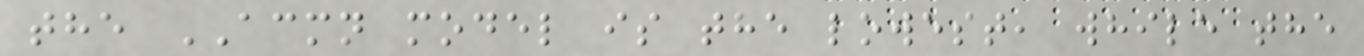the ACMN model is the lowest, while the
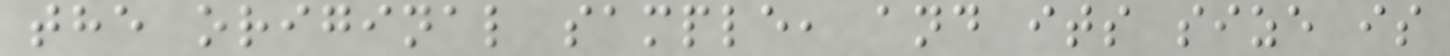the original sample, and its size is
